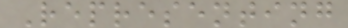Representing
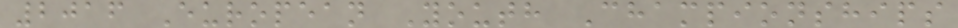2016 European Youth Championships
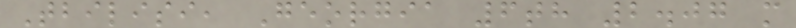Tbilisi, Georgia 6th 2.07 m
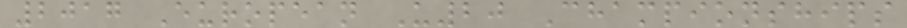2017 European U20 Championships
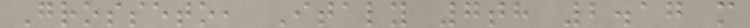Grosseto, Italy 7th 2.17 m
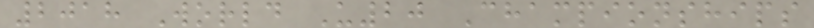2018 World U20 Championships
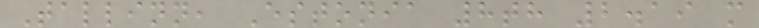Tallinn, Estonia 8th 2.19 m
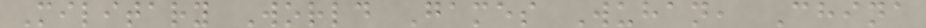Military World Games Wuhan, China
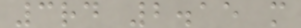3rd 2.15 m
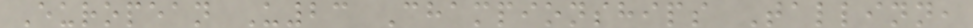European U23 Championships Tallinn,
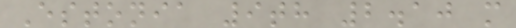Estonia 9th 2.10 m
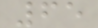65
